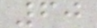60
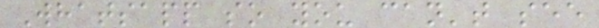Whatsapp so you can't see
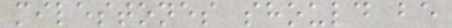milestones should be
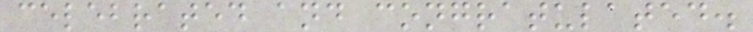celebrated and congratulated.
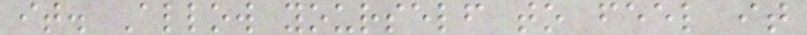it. Allow yourself to feel it
